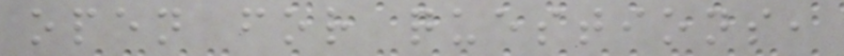open for questions,
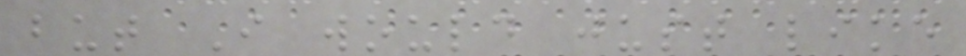but I would just like
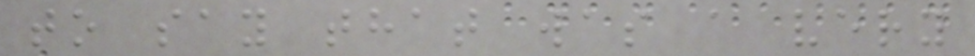to say that was a very
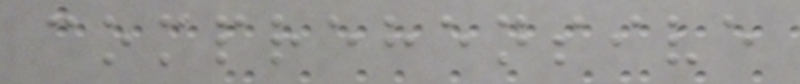comprehensive
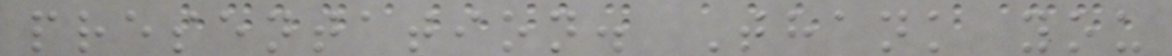presentation. Thank you
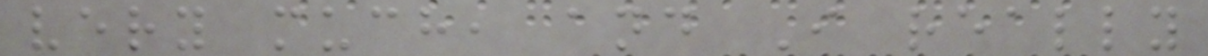very much, and I really
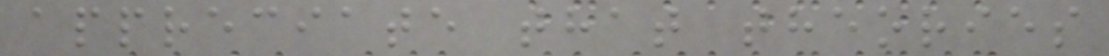appreciate that theories
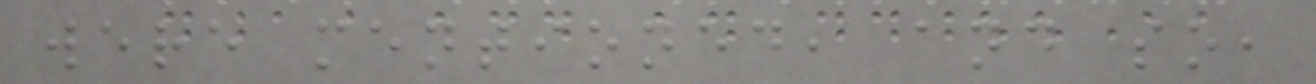were mentioned, and so,
